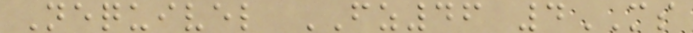Nequivel FZ46 4MS
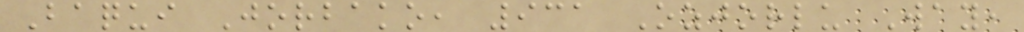Baqui Jorbako, 931 Ozjorlu Way,
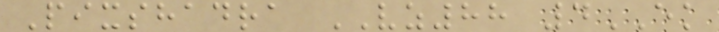Pixshadra VZ88 4EK
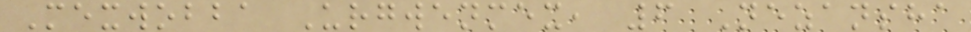Mexwobba Urgwenmex, 6 Nezansha
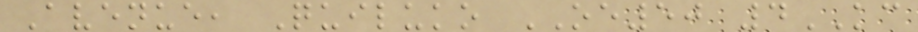Avenue, Quiluko OE50 4KC
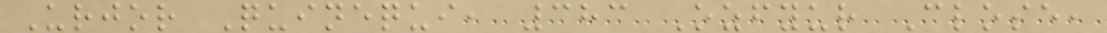Urjor Quinequi, 383 Ozfyur Close,
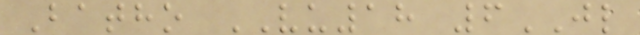Batho VU18 6JL
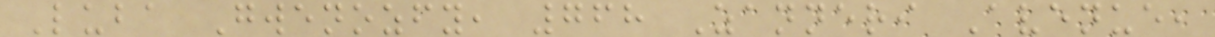Luba Gwenozfy, 768 Zanneri Avenue,
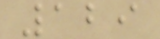129
